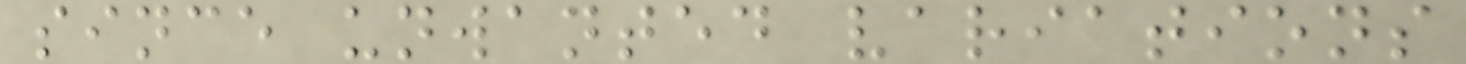since unwanted variations
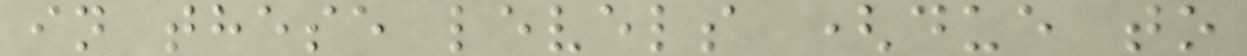in these levels (due to
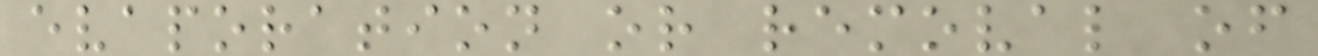evaporation or removal of
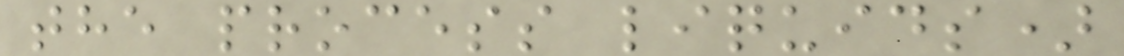the process liquids)
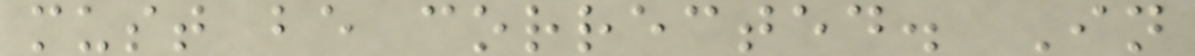must be corrected. In
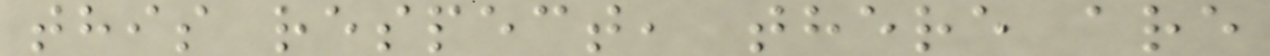this respect, there are
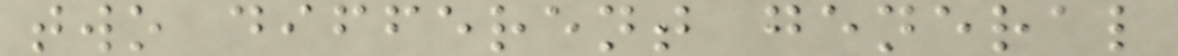two different general
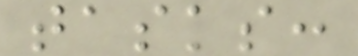tasks:
